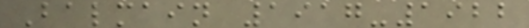Balmain 1917-1922
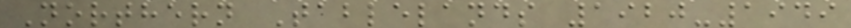Northern Tablelands 1920-1949
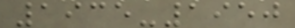1935-1950
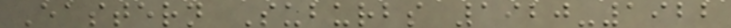Eastern Suburbs 1920-1922
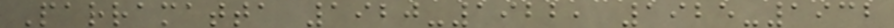Parramatta 1920-1922, 1925-1932
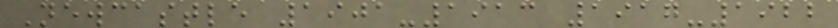Newcastle 1901-1913 1917-1922
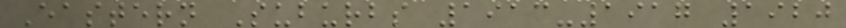Eastern Suburbs 1913-1917 1920
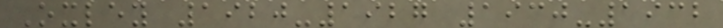Oxley 1920-1927 1930-1932
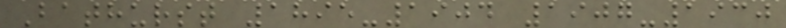Bathurst 1895-1904 1907-1930
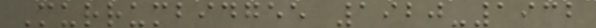Murrumbidgee 1920-1932
